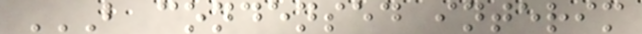B CONDENSED INTERIM
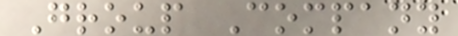Group Company
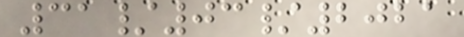31/03/2021
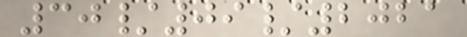30/09/2021
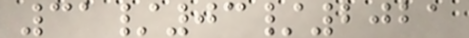31/03/2021
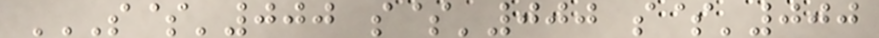S$'000 S$'000 S$'000
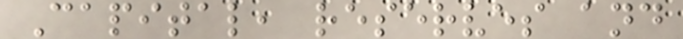Capital, reserves and
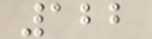122
